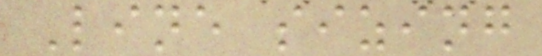Line sizing
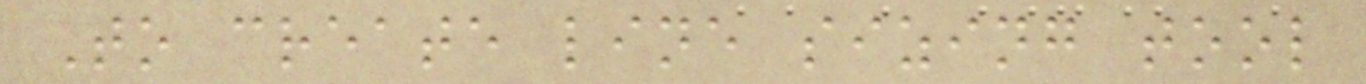To create line sizing tool
